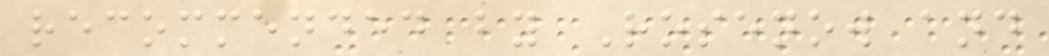recommended by Rosenow and
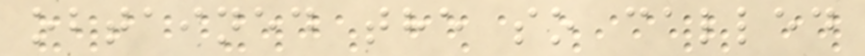obtained the so called
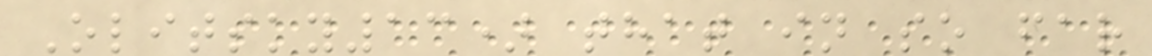Olitsky13) that in so far
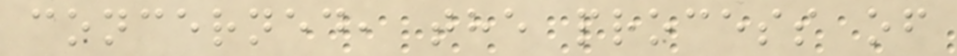concerned, the process of
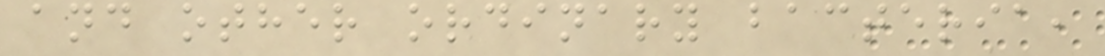and other ordinary bacteria,
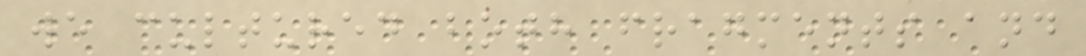we cultured both fragments and
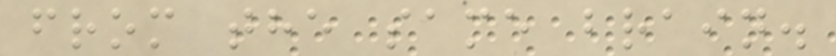from the same brain.
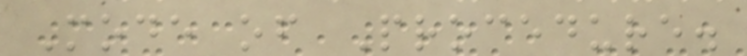Mode of Procedure.
